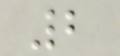2
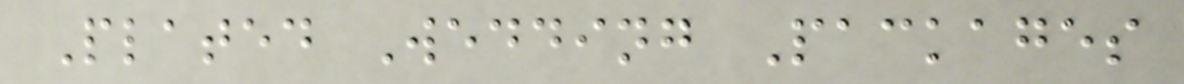Plated Wedding Packages
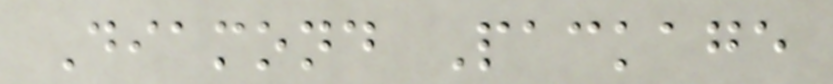Diamond Package
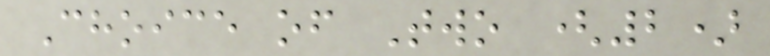Choice of Two (2)
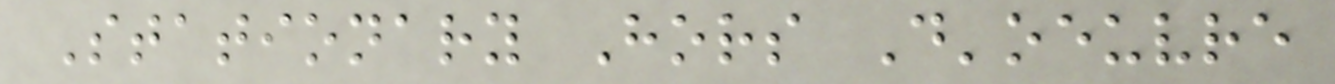Stationary Hors D'oeuvre
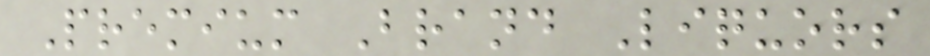Premium Brand Liquors
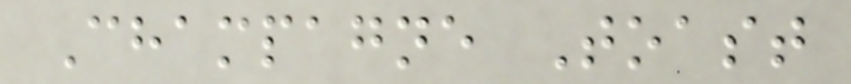Champagne Toast
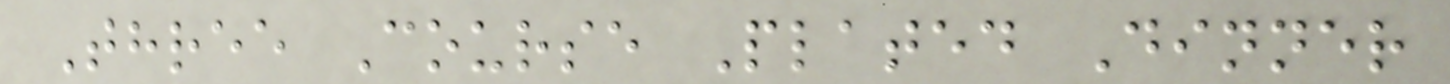Three Course Plated Dinner
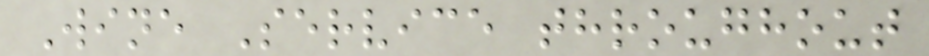Wine Service throughout
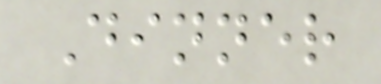Dinner
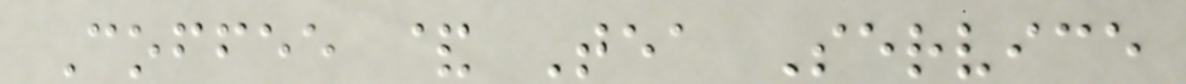Coffee & Tea Service
